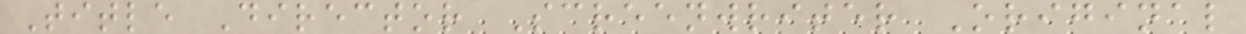Title Director Screenwriter Original
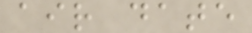air date
